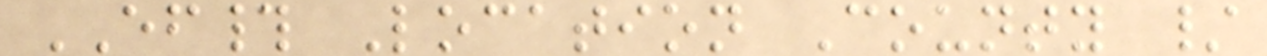EF# Location County /
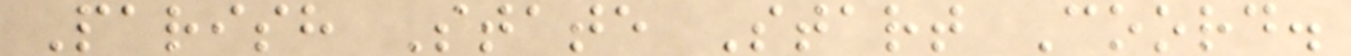Parish State Start Coord.
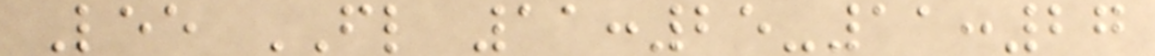Lee FL 11:25-11:27
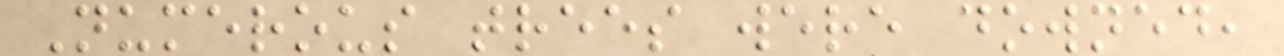Numerous trees were downed,
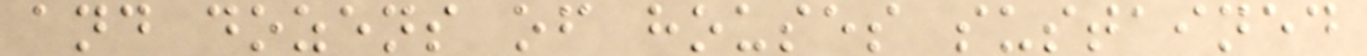and dozens of houses sustained
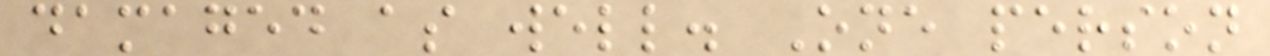damaged as well. One person
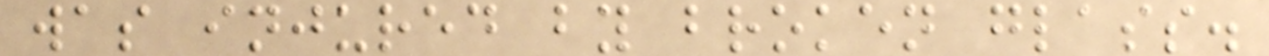was injured by broken glass.
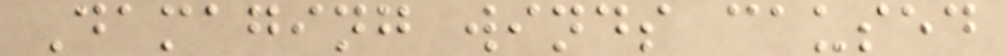Damaging winds caused
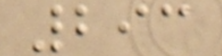293
